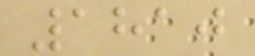1810
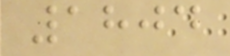1804
